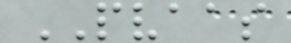PVAAS
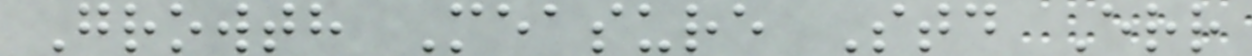Growth Measure Std Err
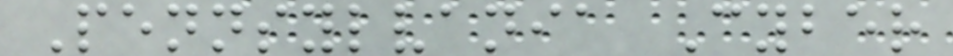Pennsylvania Cyber
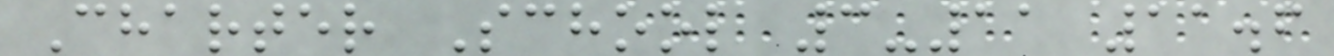Charter School 3-11 11.6
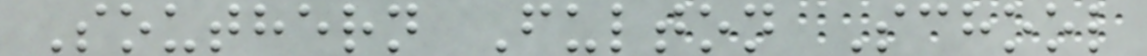Southern Fulton School
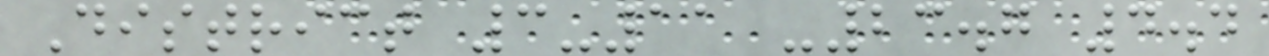District 3-11 -23.7 4.4
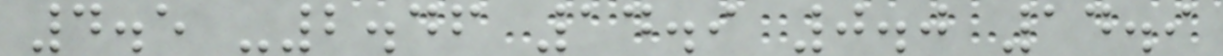4.5 -2.46 14.9 0.0 14.9
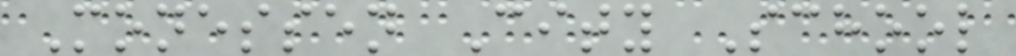Monessen City School
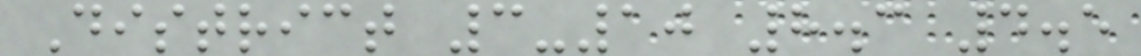District 3-10 8.3 4.5
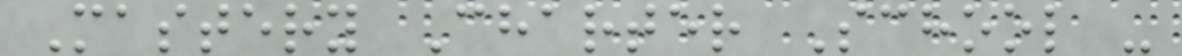Mastery Charter School -
